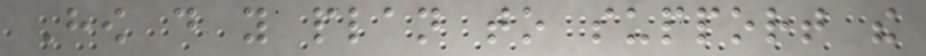How do you plan to support the
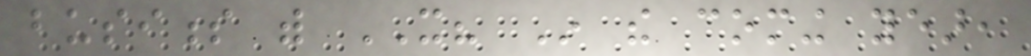business with IT? In the coming year,
